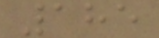185
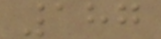187
